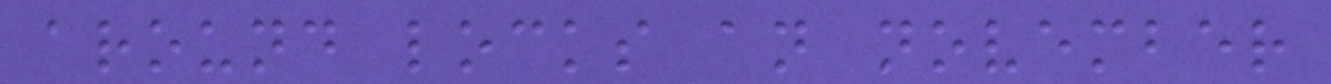around locks an november
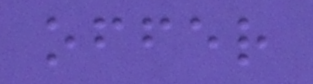offer
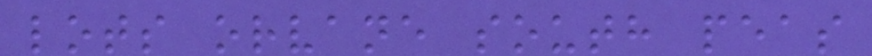lots orvane south peas
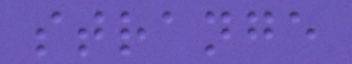strange
